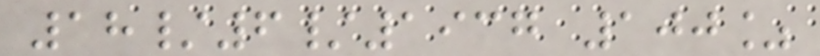18/6/1937 100%
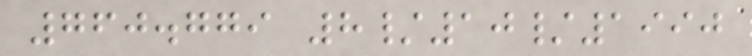760.779 8/10/1990
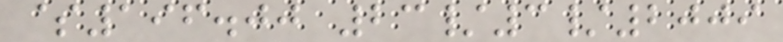$196.00 23/3/2009
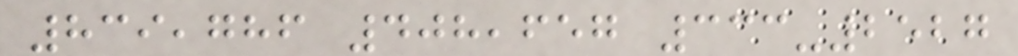839,786 408,657 333-2527
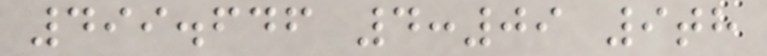499.646 4:09 9th
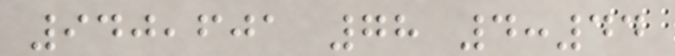940,601 78 4:44
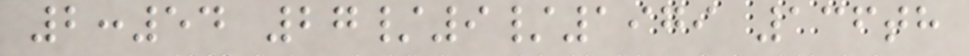2:54 27/9/1979 136th
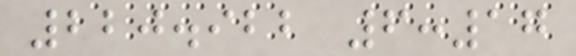220.922 6:17
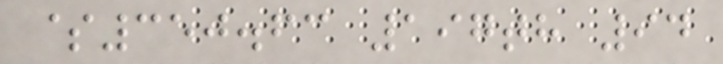$350.63 197th 94
